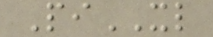PiXL
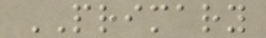PRIMARY
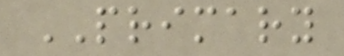PRIMARY
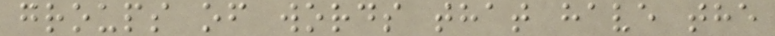groups of words that have the
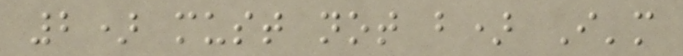2) must not b) I'm
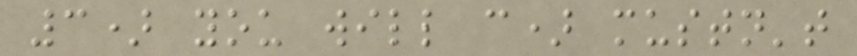3) you will c) mustn't
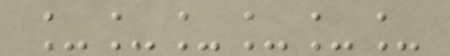______
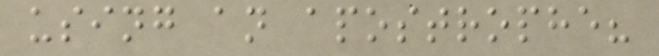using an apostrophe?
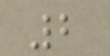2
